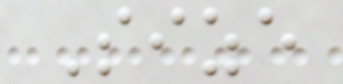Size
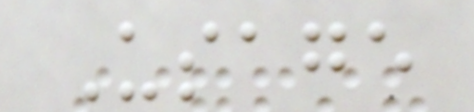Usage
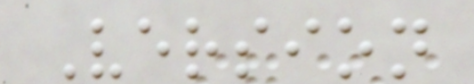Version
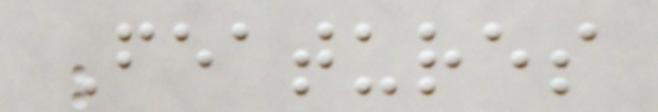Features
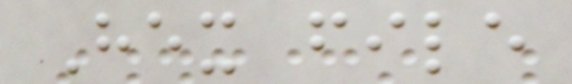Hex file
